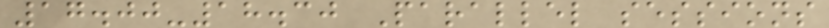17.00-18.30 Parallel sessions
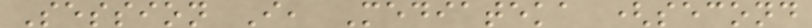Session I, Mediateka (second
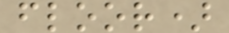floor)
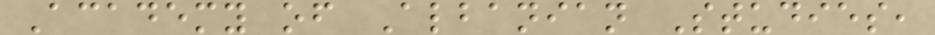Academy of Albanian Studies,
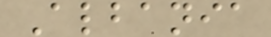Albania
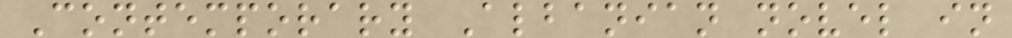Contemporary Albanian novel in
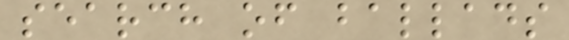search of ballads
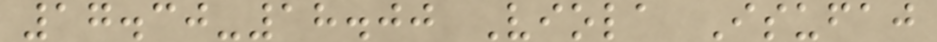17.30-18.00 Viola Isufaj
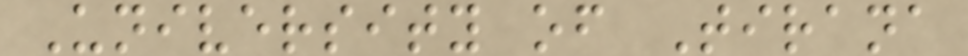University of Tirana
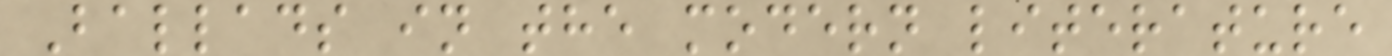Ballads in the modern literature
